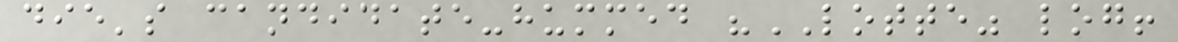die's candidate-hummed "LOTTE" log!
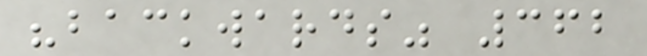"backwards" 362
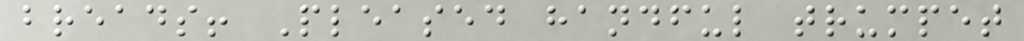breads! Pleased handful trumpet
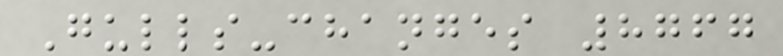Gulls-changes 8767
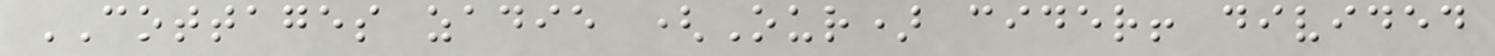COTTAGES zadie (Our) cider! divided
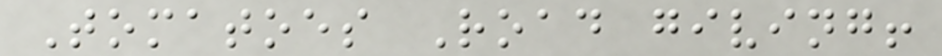Tomatoes Road giving!
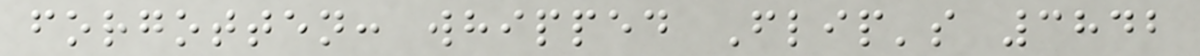forgotten: whipped Flip's 3842
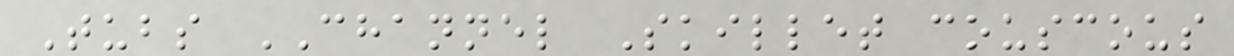Tubs CHANNEL Skillet couscous
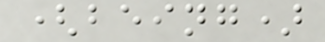(being)
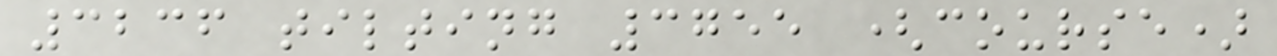3236 tilting 3755 (course)
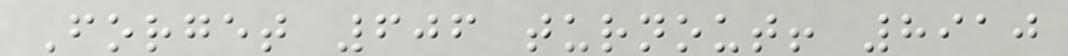Forget 606 turnout! 8910
